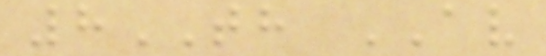8TH AV
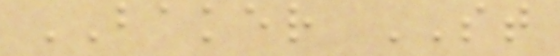BAKER ST
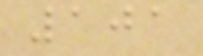101
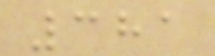381
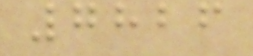7826
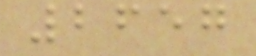2657
